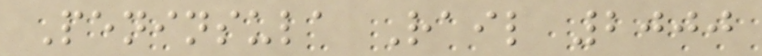Peninsula Rail 2000
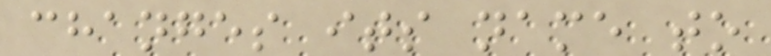changes its name to
